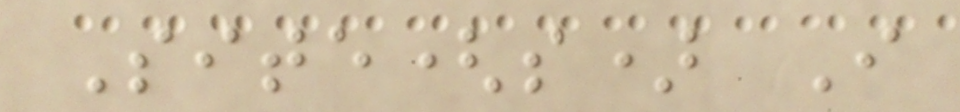Site(s) I
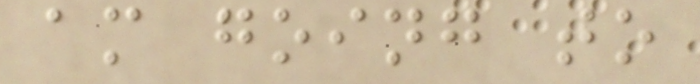am going to
